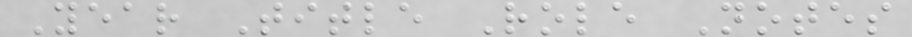Year Title Role Notes
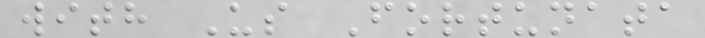with Us Fortunata
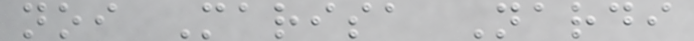noi Marisa Nardi
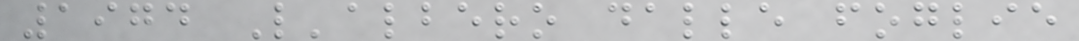1974 L'albero dalle foglie
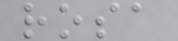rosa
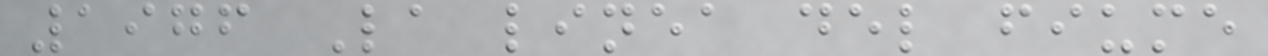1976 La linea del fiume
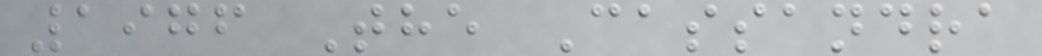1976 The Cassandra
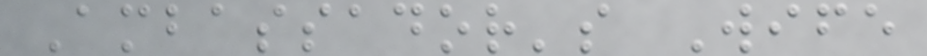Ambassador's Wife
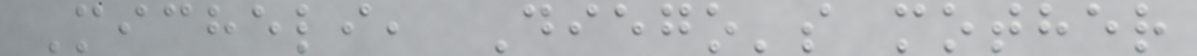Micheli, Diego's mother
